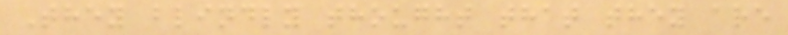They blindly thought that they are
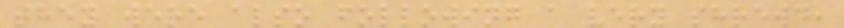they were also following a very shrewd,
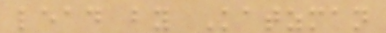lead by Katzman
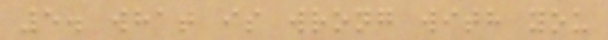5. what is wrong with you
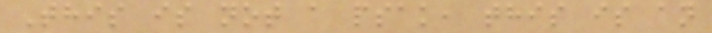This is not a psak, this is an
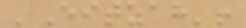'Eitzah'!
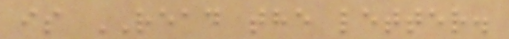is READ the letter.
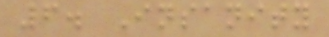6. Insanity
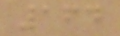164
